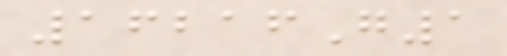16216G1
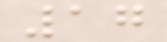17
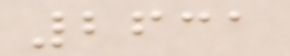2631
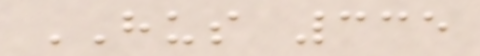HUS 335
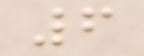6
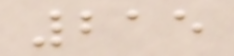215
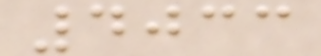4033
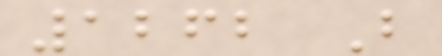1262 B
